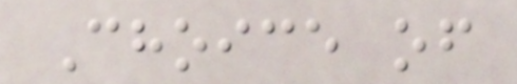Choice of
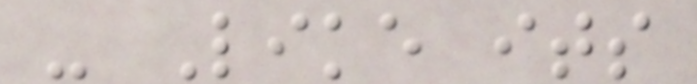- Like its
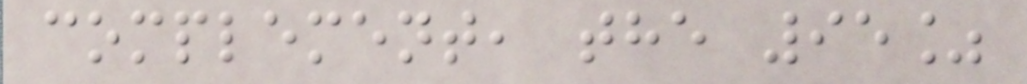complement, the 95%
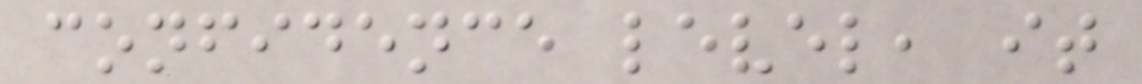confidence level, it
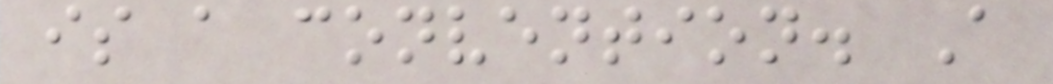is a convention. A
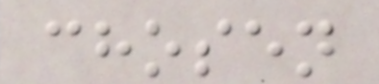chosen
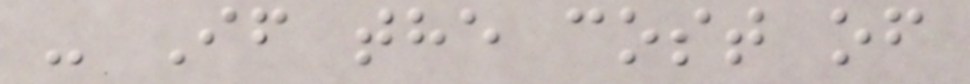- If the cost of
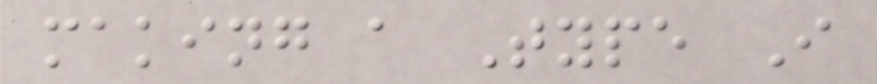making a Type I
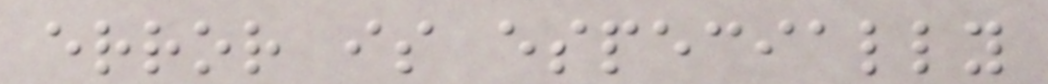error is especially
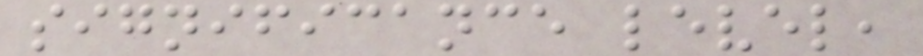significance level,
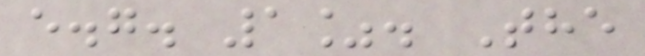e.g. 1%. The
